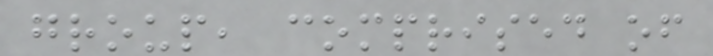group, comprised of
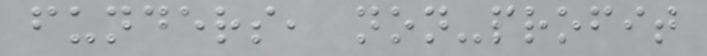funders, non-profit
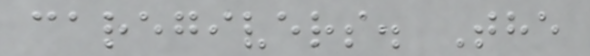caregivers. The
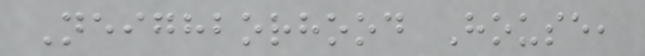Neighborhood House,
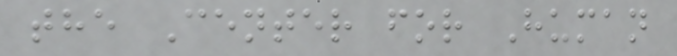the Center for Human
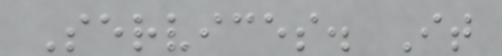Services. It
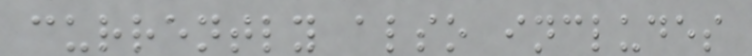currently also includes
